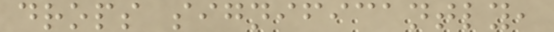drops significantly,
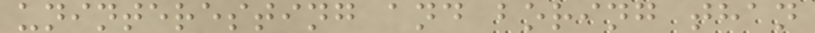uninteresting and boring than
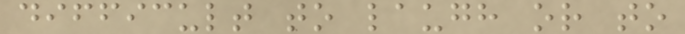difficult to laugh or to
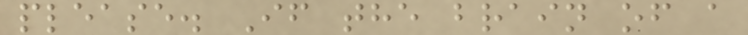please. If the brain of a
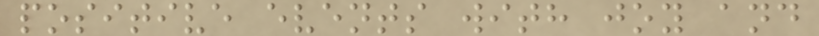positive events with joy and
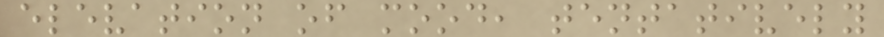elevation of mood, tentatively
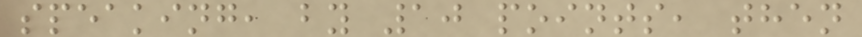speaking, by 10 points, then
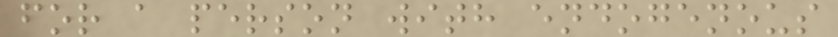for a person with endogenous
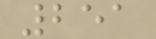251
